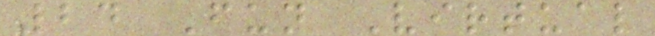24 Fun Virtual
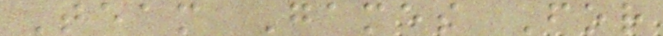Team Games For
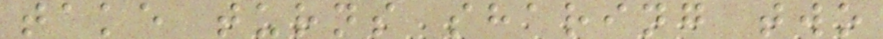take turns sharing two
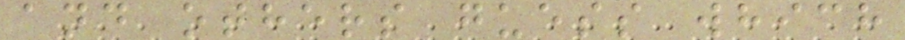and others guess which
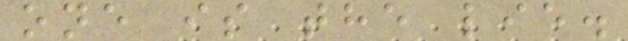one is the lie.
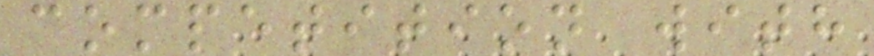competition with
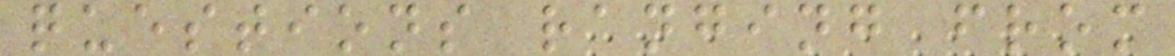questions ranging from
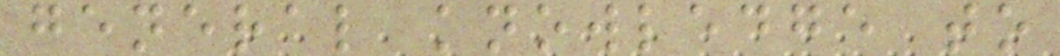general knowledge to
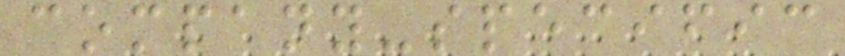company-specific
